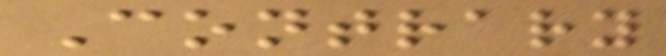Contrary
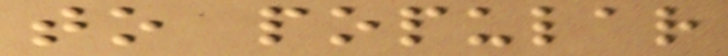to popular
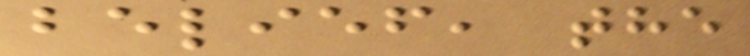belief, the
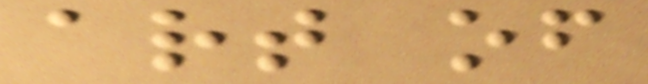art of
